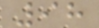98
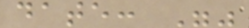date: ""
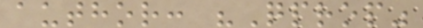author: "Qprop"
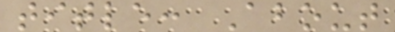title: About
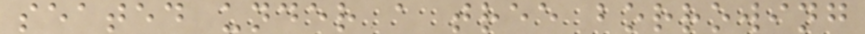seated under a tree borrowing
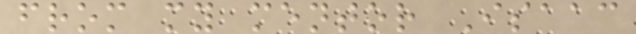from my mentor Isaac
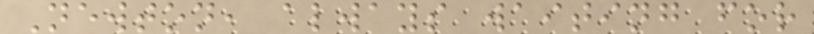Newton, always waiting for
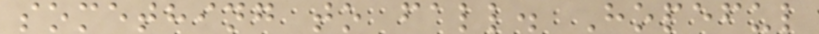something to fall. Hopeful
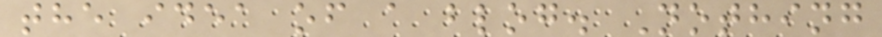the idea of a blog. Nothing
